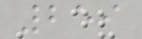259
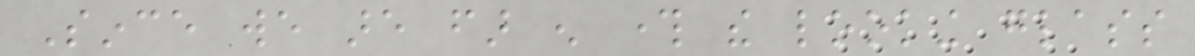Since we are far enough through the looking glass
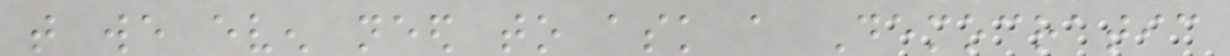that we even need to ask a Democratic
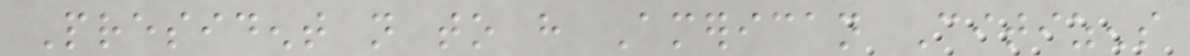President not to have American Citizens
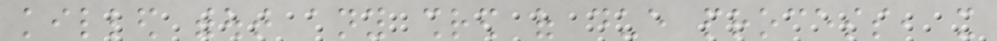killed without any shred of due process, it
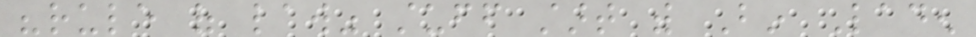"rule of law" stuff start with Bin Laden
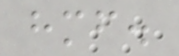himself.
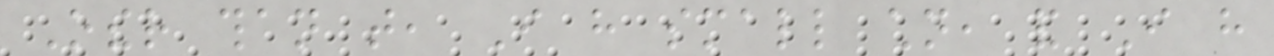Other than that, I have small children, and I have
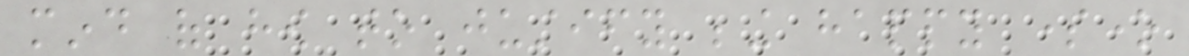mind of how to justify being happy someone
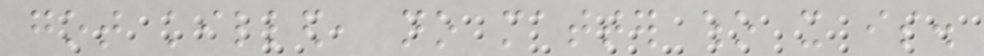got killed, no matter who it is.
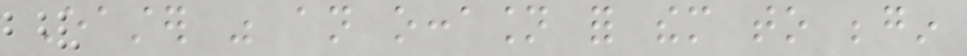Easter was an occasion for them to begin
